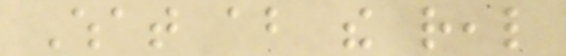What about the real
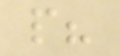people?
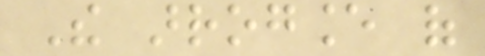The arrogance of
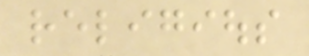religious
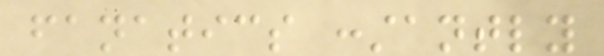fanatics constantly
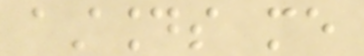astounds me
